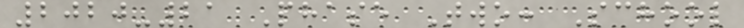2020-21 Phase Two: School
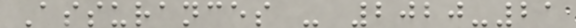Assurances - 2020-21
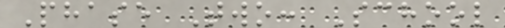Phase Two: School
